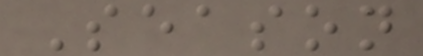Season
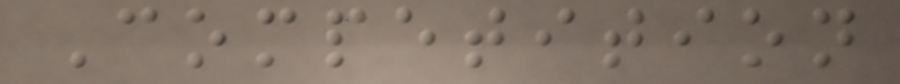Competition
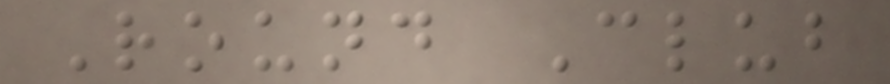Round Club
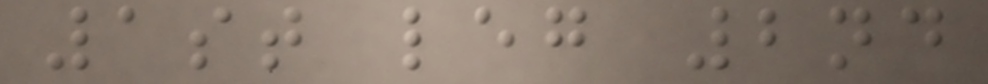1st leg 2nd
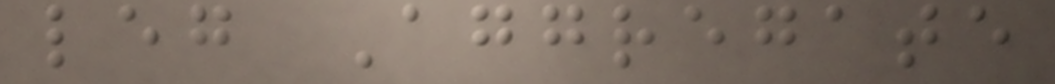leg Aggregate
